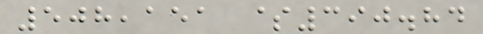508,151 $390.84
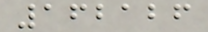162126
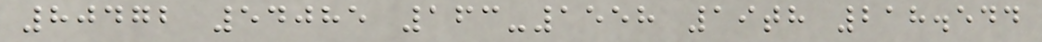80472 54085 163-1558 19th 218.544
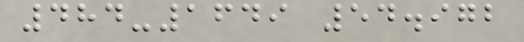484-1649 54.972
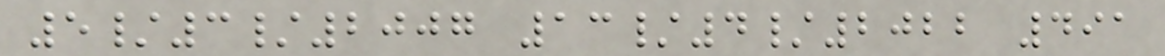5/3/2007 13/4/2022 491
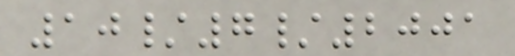10/7/2001
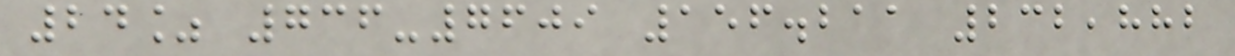24% 736-7609 156.211 232,882
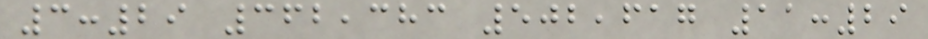3:29 362,383 502,617 11:29
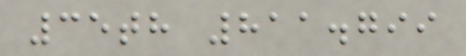35th 811.799
